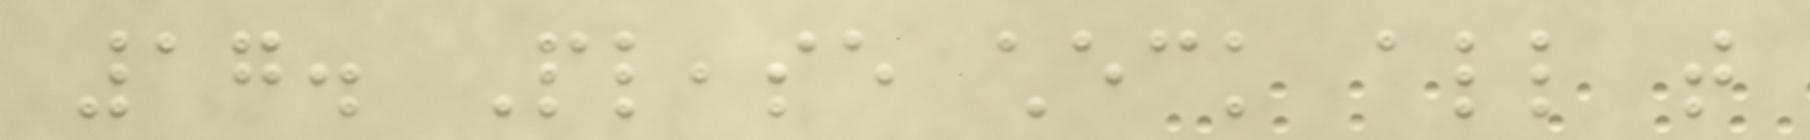17. Please check all that
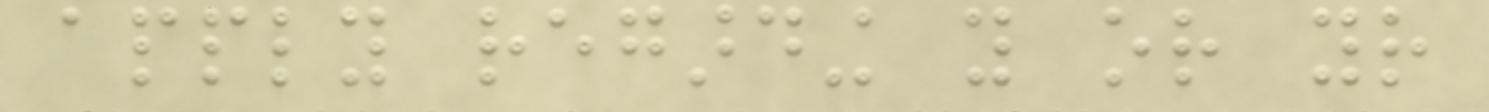apply regarding you or your
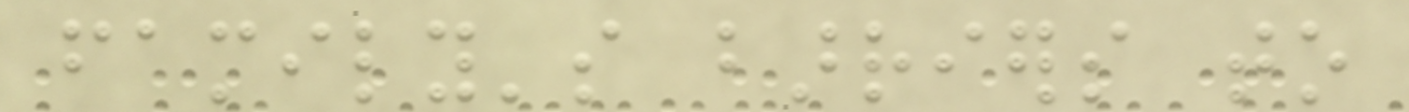family's barriers to
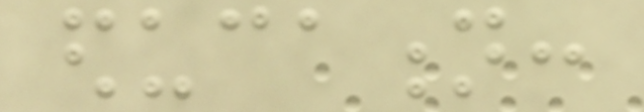education:
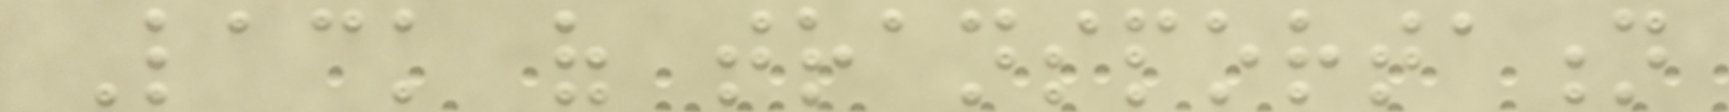Lack of transportation
